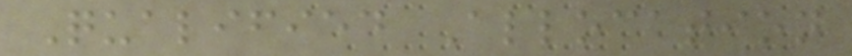Qualified Allocation
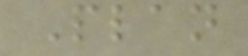Plan
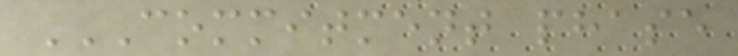COMMITMENT PHASE
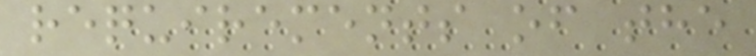requirements of the
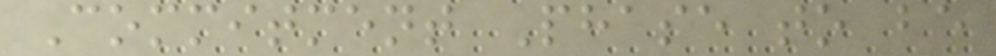Commitment Phase to be
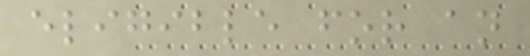eligible for an
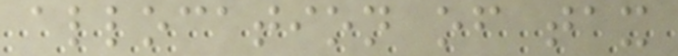allocation of tax
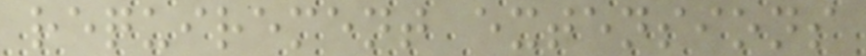requirement extensions
